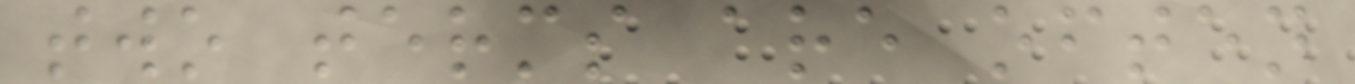two terms are often
